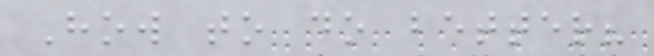How to do better?
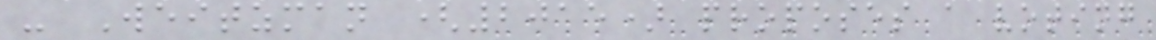- Weitzman (2015) proposes a voting
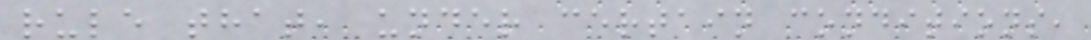rule that, under certain conditions,
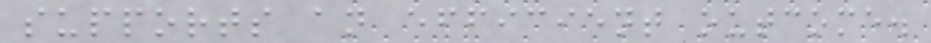supports an efficient outcome.
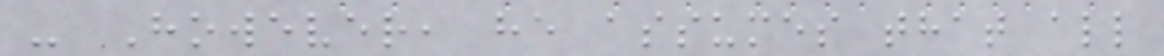- However, he assumes that all
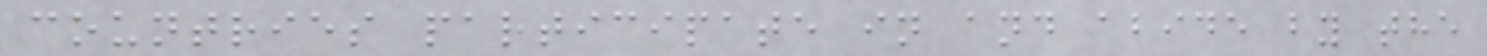countries participate in and abide by the
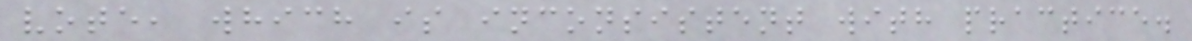vote, which is inconsistent with practice.
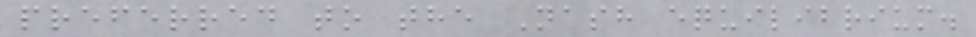preferred to the Nash equilibrium.
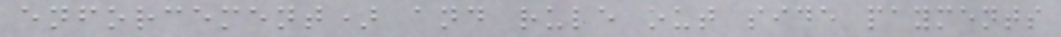enforcement) and rule out side payments
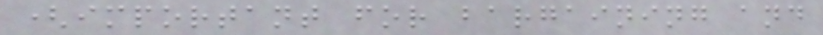(important for bargaining and
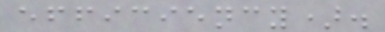efficiency).
